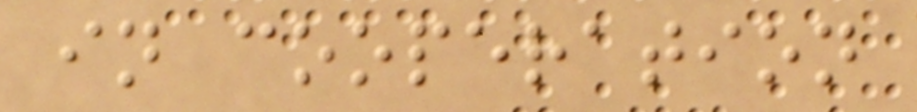in cooperation
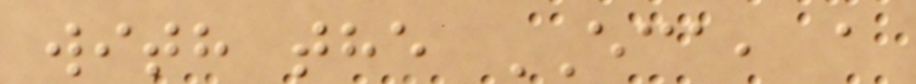with the ECA, a
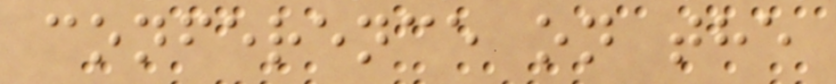conference on the
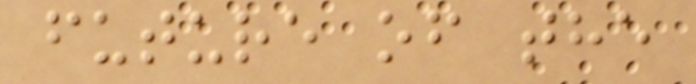future of the
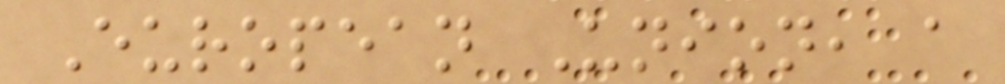European Union, a
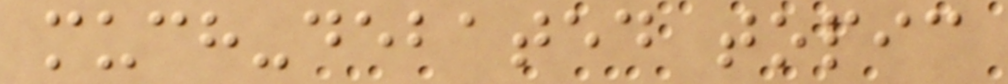much-debated topic
